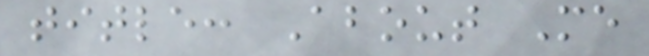title: About Me
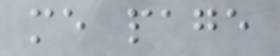me page
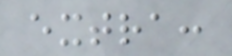extra:
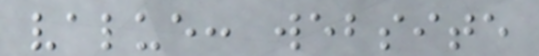value: website
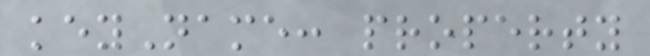keyName: property
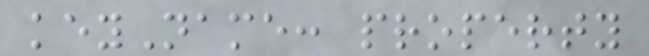keyName: property
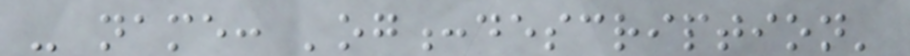- name: 'og:description'
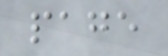page
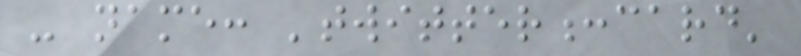- name: 'twitter:card'
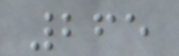265
